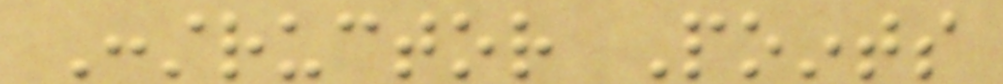Constructor Points
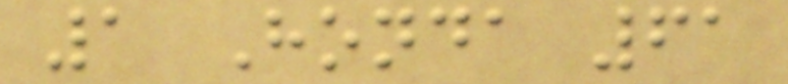1 Honda 61
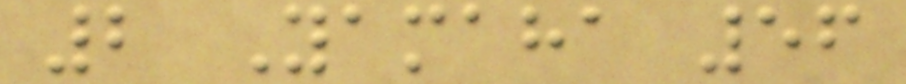2 Yamaha 56
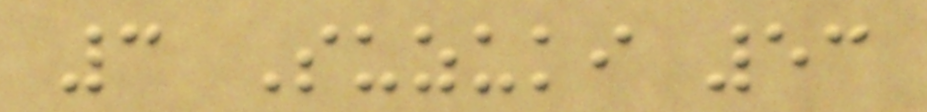3 Suzuki 53
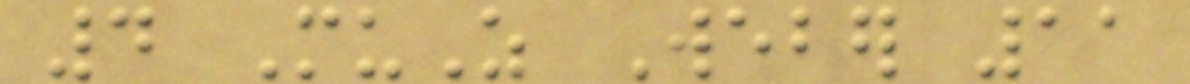4 MuZ Weber 11
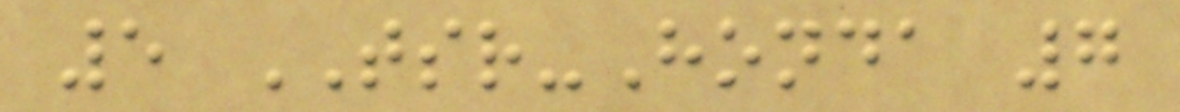5 TSR-Honda 7
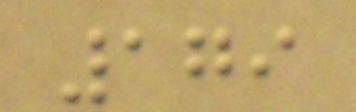179
